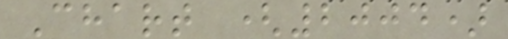Chart (2004)
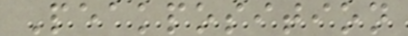Peakposition
